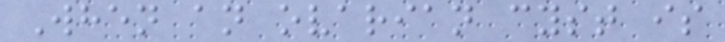When an ovarian cyst is
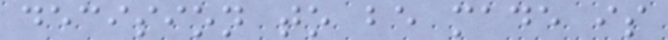decision to be made is
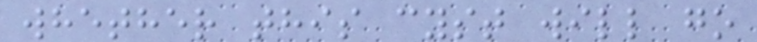whether this cyst will go
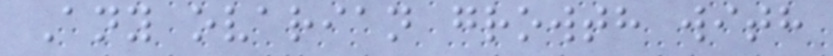Any ovarian growth with
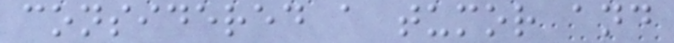considered a tumor and
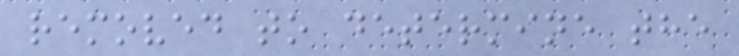removed to determine the
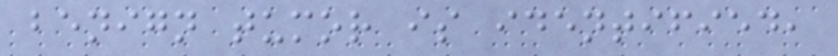benign tumor is identified,
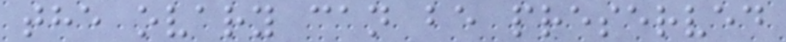the ovary can be preserved
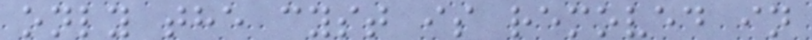only the cyst is removed in
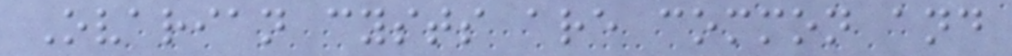Ovarian cysts are common and
